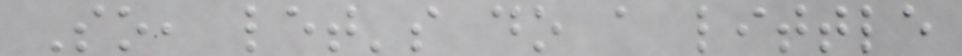So, let's do a little
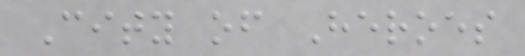City of Heroes
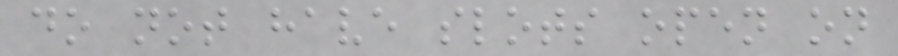do not have slots open on
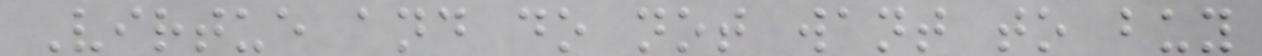Virtue and do not want to buy
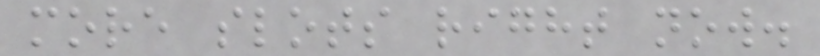more slots right now.
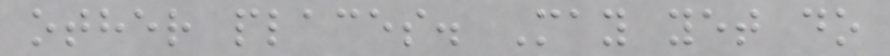other places. May yet do
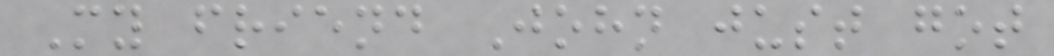My friend John just got
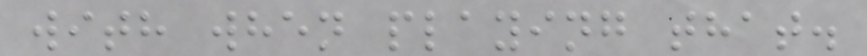with when playing that.
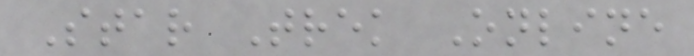Star Trek Online
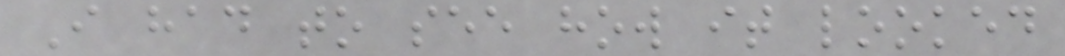I had to see how it looked
